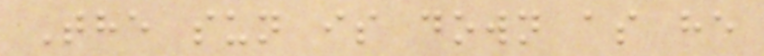The sun is down as he
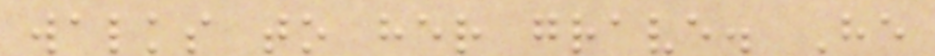walks to her grave. He
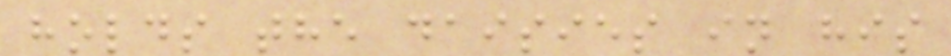holds the daisies in his
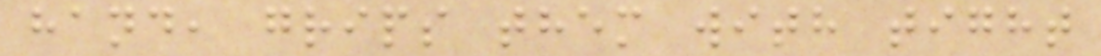hand, grips them with tight
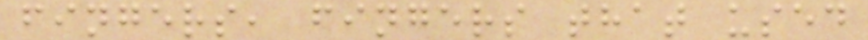fingers, fingers that used
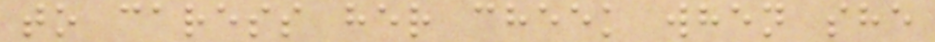to caress her cheek when she
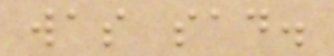was sad.
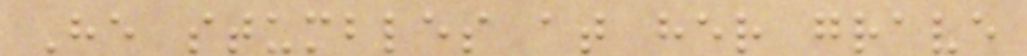He stumbles at her grave
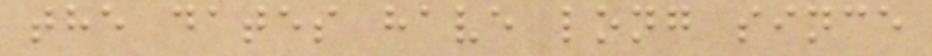the dates have long since
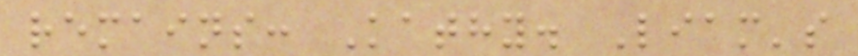remains: Kathy. Liam's
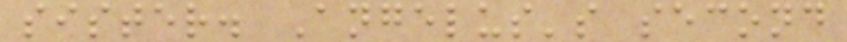sister. Angelus's second
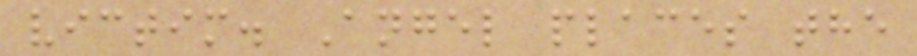victim. Angel places the
